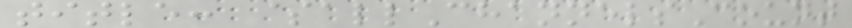title: $allChannelsCount
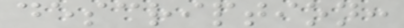description:
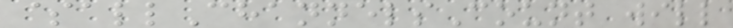$allChannelsCount will
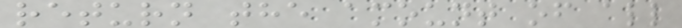return the amount of all
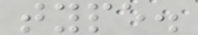type.
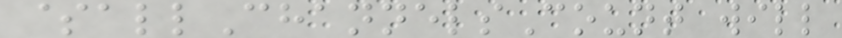$allChannelsCount will
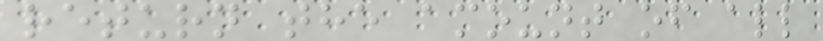return the amount of all
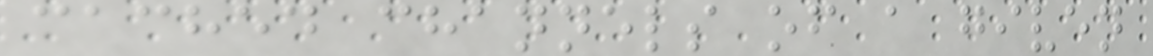cached channels of a given
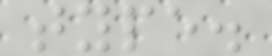type.
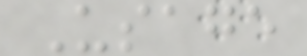Usage
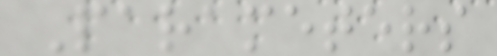Parameters
